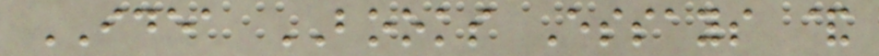IDEA BOOKS Essays &
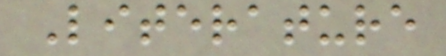Literature
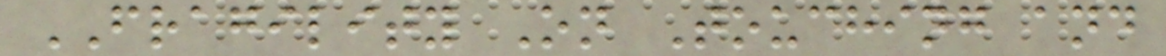FRAGILITY On Touching and
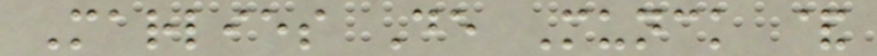Marlies De Munck &
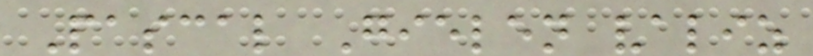Pascal Gielen valiz
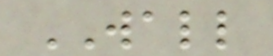WALL
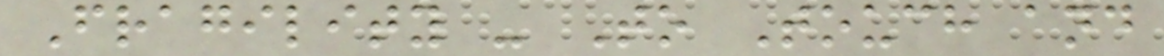Fragility - To Touch and
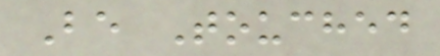Be Touched
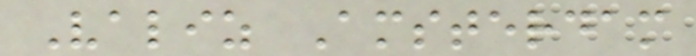Valiz Amsterdam
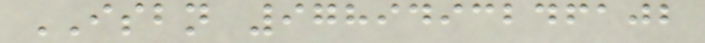ISBN 9789493246102
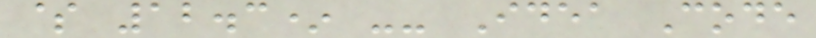$ 12.3* -- Idea Code
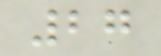27
